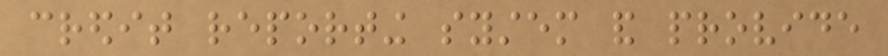credit reporting system and provide
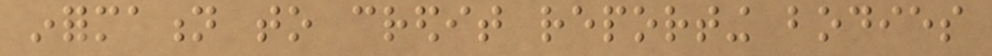information to credit reporting bodies
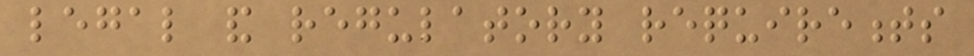legal and regulatory requirements
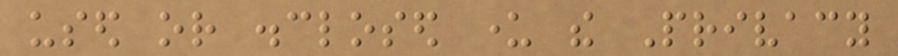used or disclosed under the Privacy
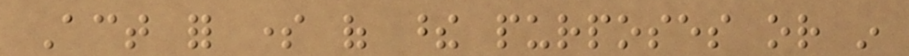Act for some of these purposes or in
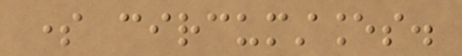some circumstances.
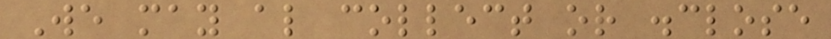We may also collect or disclose
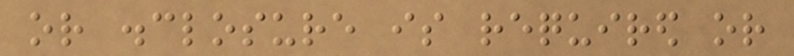or disclosure is required or
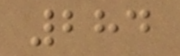284
